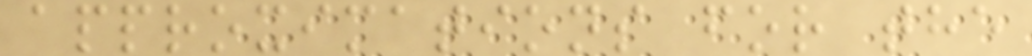approximations for the
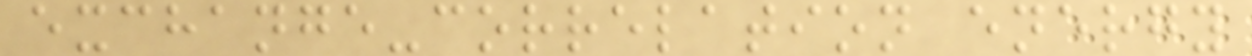exchange-correlation energy
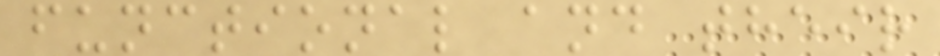functional and their
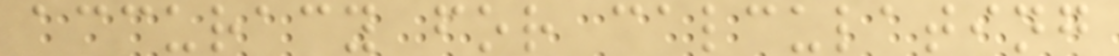accuracy for calculating
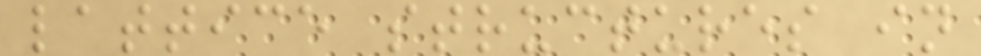lattice structures in
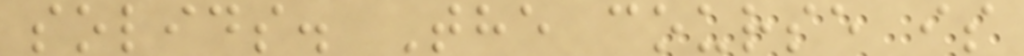solids. The course is
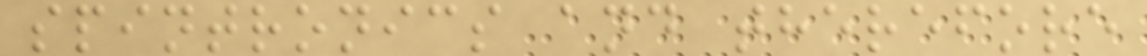spintronics and therefore
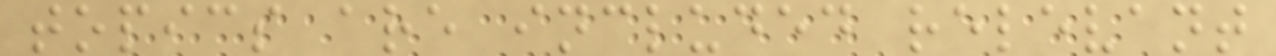topics are included relevant
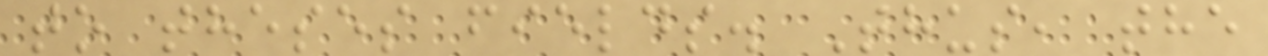to theses fields. Thus, the
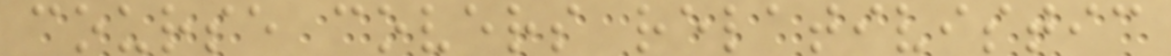course covers relativistic
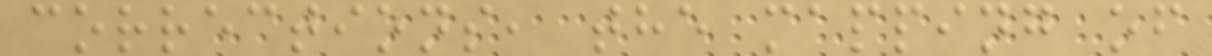corrections, the mapping of
